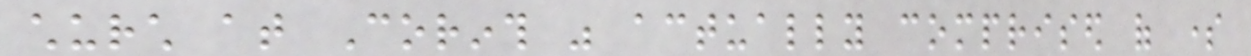church at Corinth was actually comprised of some
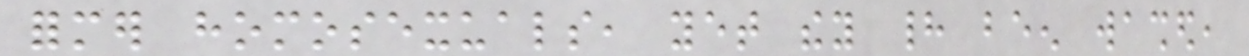former homosexuals, yet they had been washed,
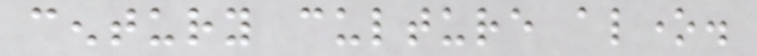century culture alone.
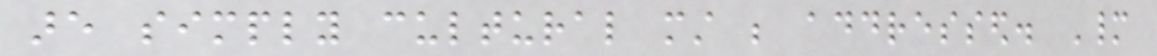are simply cultural must be addressed. Many
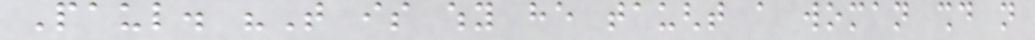Paul. "That is why he taught a woman should not
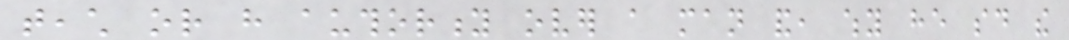teach or have authority over a man and, why he said the
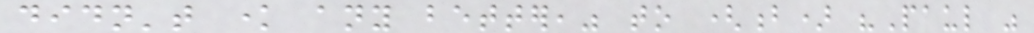didn't know any better," to (b) "Paul was
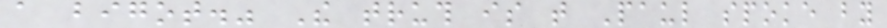a bigot." The truth is that Paul spoke by
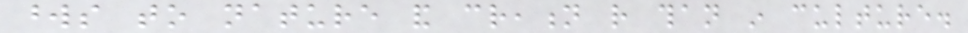words to nature and creation rather than in culture.
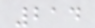214
